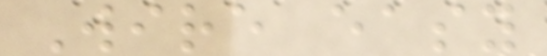Wire easy
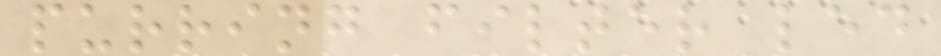purring filter led
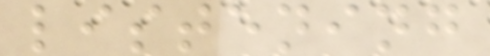listening
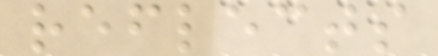reflects
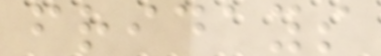fridays
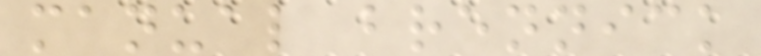manual brennick
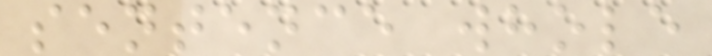sentence whole
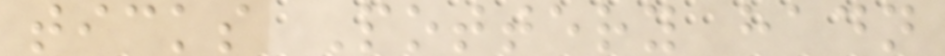ticks Pottery hadn
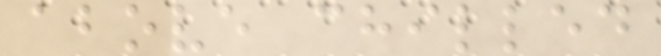above chilled
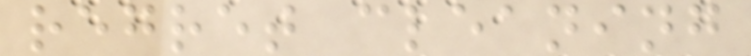regret cleaning
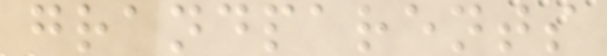grandparents
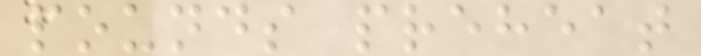pounds preheat
